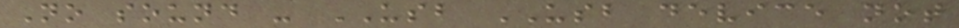No sound - USB USB device not
